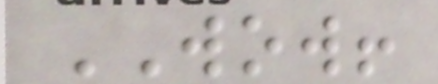WOW!
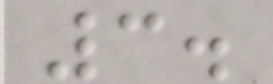3.
